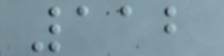112
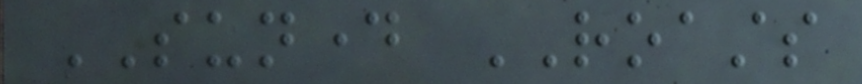SUNDAY ROASTS
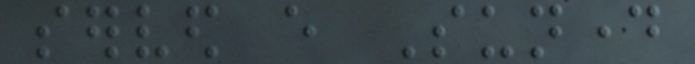served every Sunday
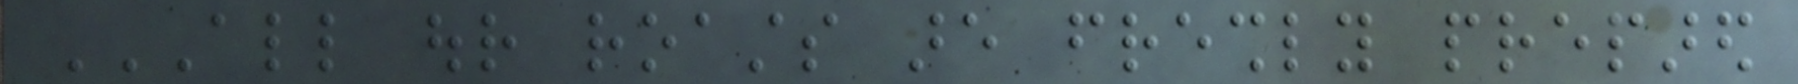ALL OUR ROASTS ARE FRESHLY PREPARED
